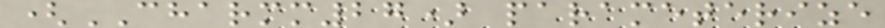(CHARMM27) parameterize
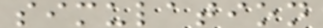simulation
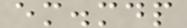em.mdp
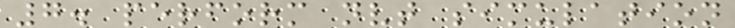7. perform nvt simulation
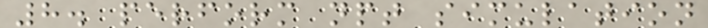8. perform npt simulation
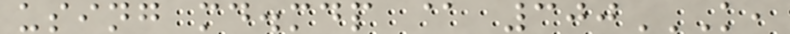using md.mdp @ 300K,
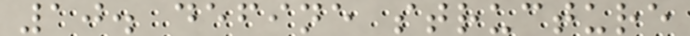10. define structure
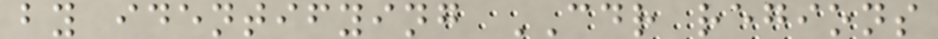by identifying CDR regions
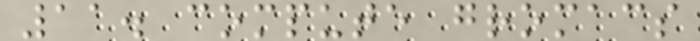11. compute gromacs
